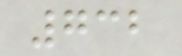732
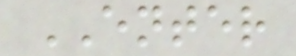ENTER
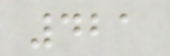421
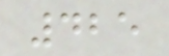425
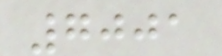7001
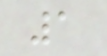1
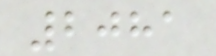2081
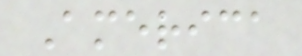America
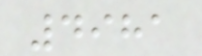4981
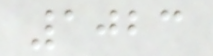1023
